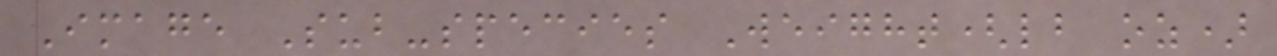Image Sub-species Weight(lb oz)
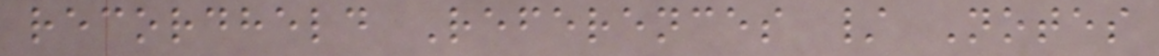recordheld References / Notes
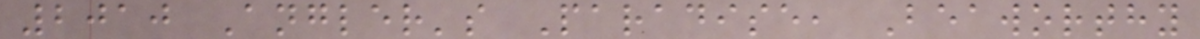2010 Angler's Paradise, Beaworthy
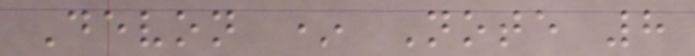Devon * Note 8
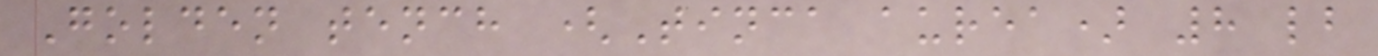Golden tench (Tinca aurea) 8 lb
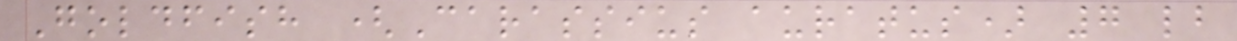Goldfish (Carassius auratus) 7 lb
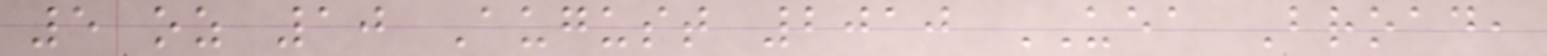5 oz 10 August 2010 UEA Broad,
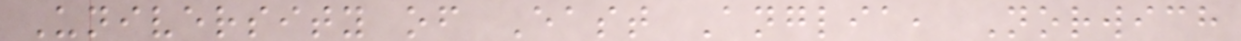University of East Anglia, Norwich
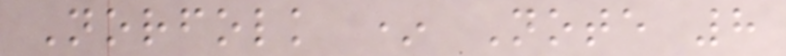Norfolk * Note 8
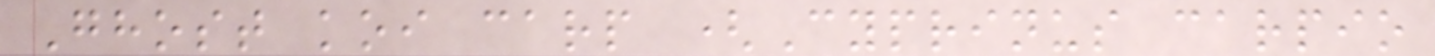Ghost koi carp (Cyprinus carpio
